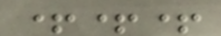+++
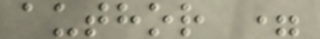author =
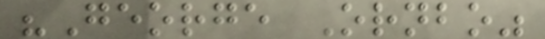"George Ornbo"
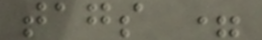tags =
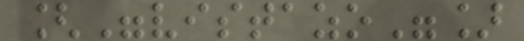["vistazo"]
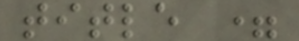title =
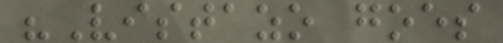"Vistazo goes
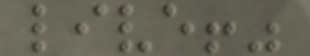live!"
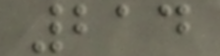214
